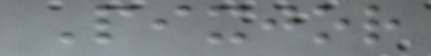Pixjor
